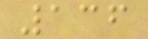136
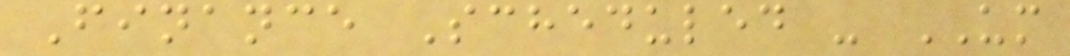Finance Scheduled - UM
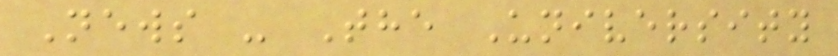News - The University
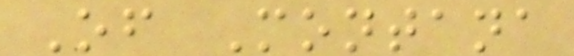Of Montana
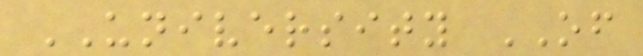UNIVERSITY OF
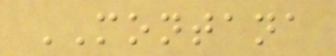MONTANA
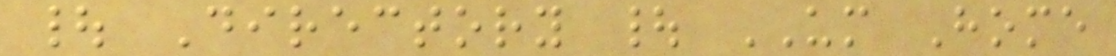| Directory | UM Home
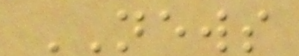NEWS
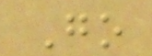Go
